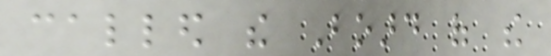called the Board of the
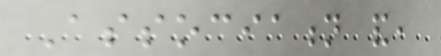Association and,
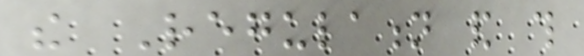the Regulation and this
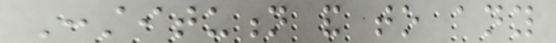Constitution and to any
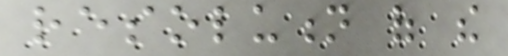resolution of the
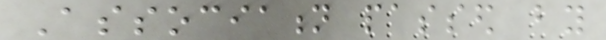Association passed by
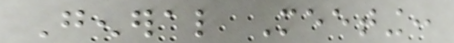General Meeting:
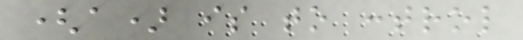(a) is to control
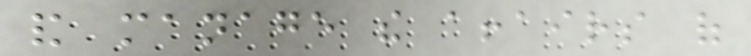and manage the affairs of
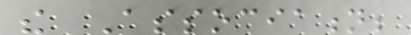the Association;
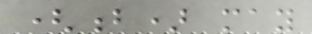(b) may
